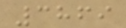3869
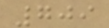709
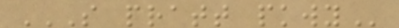S PRATT PKWY
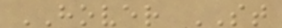HOVER ST
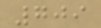709
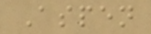Aspen
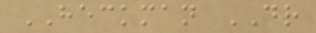HECKMAN DR
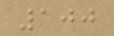100
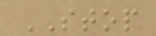STOP
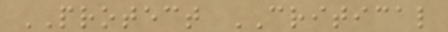PROTECT CRITICAL
